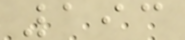193
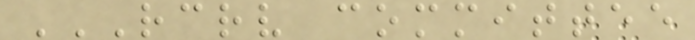RCRV COMMITTEE
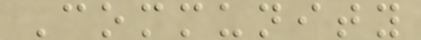Community
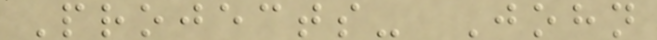Projects- John
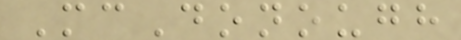McDonough
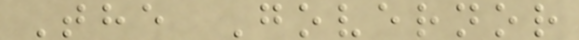The Governor
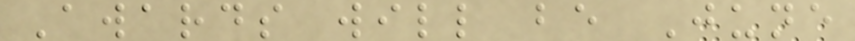Awards will be June
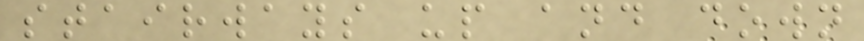stairways up and down
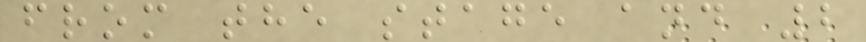from the stage and 2
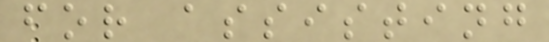for assisting
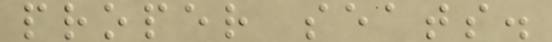proper seats.
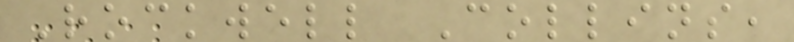Rockwell Collins,
